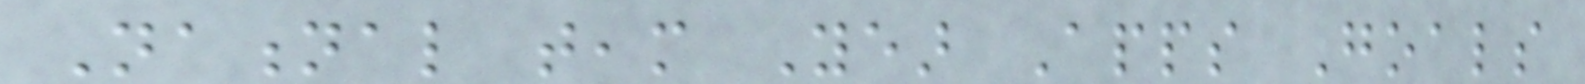National team Year Apps Goals
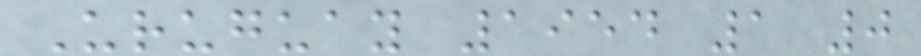Uruguay 1954 1 0
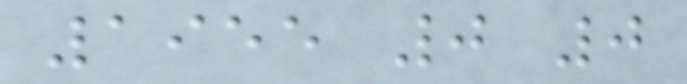1955 0 0
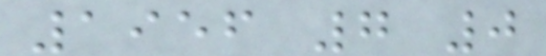1956 7 0
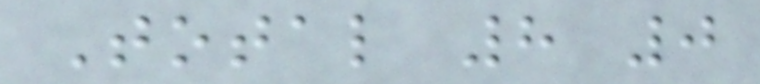Total 8 0
